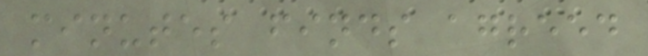minutes finds agreed
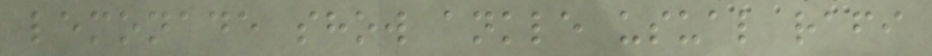lemonade show ankle usual rafi
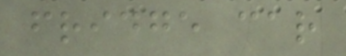fridge car
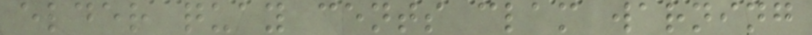elder quay cents clam warning
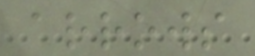arrows
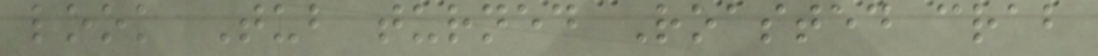look Tub turned Roasted crab
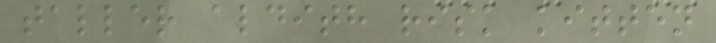taller aldith risk kitten
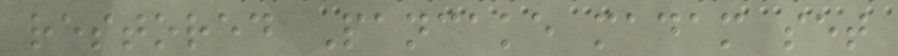restored Pancake madam set
